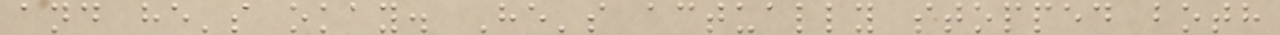and he's okay. He's actually stopped both
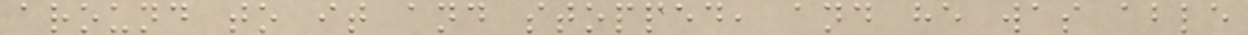around to it and stopped, and he was able
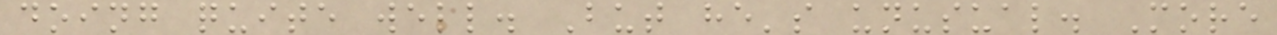doing quite well. But he's unusual. More
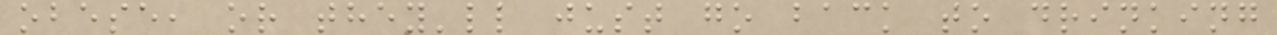obese, or they'll just go back to drinking
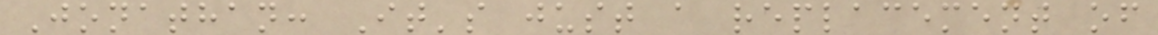Jonathan: It's just a replacement of
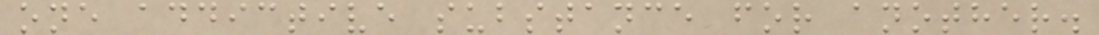one addictive substance for another.
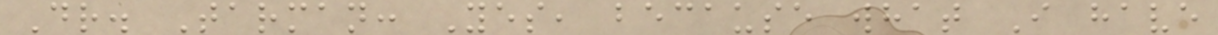Dr. Tarman: Yes, because what I have
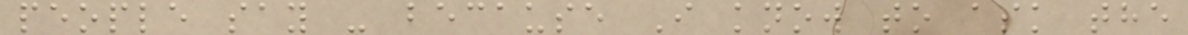people say - because I know to ask the
